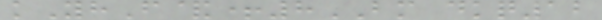kYhF&+8BM dkq12
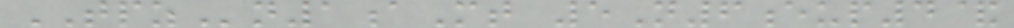TPZn1aMt 5N6eup4&
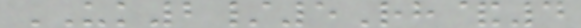UK2/5Rh&4
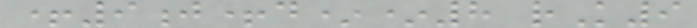+9j+d**8 rK9
